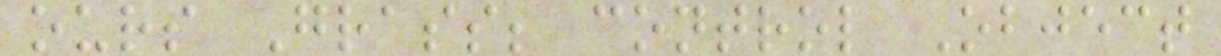ours Grass; control Object
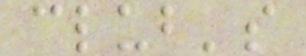club's
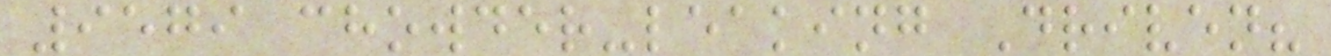9579 chowder-leaking Driven?
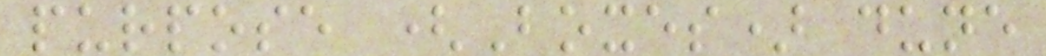purpose (Boxes) dune
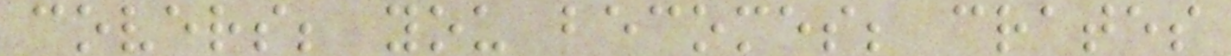covers; you becomes; crates
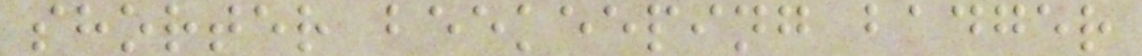shorter beekeeping badger
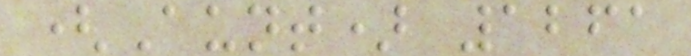(Aunt) 1261
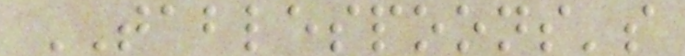TABLESPOONS's
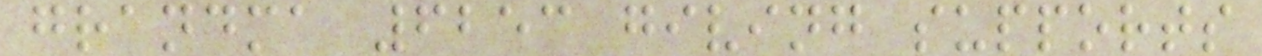grandma 6253 giving supports
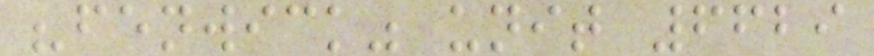"fenwick" unit 6629
